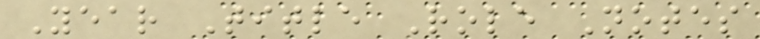Year Title Role Notes
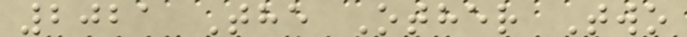2021 The Other Two
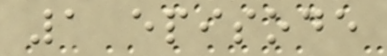1 episode
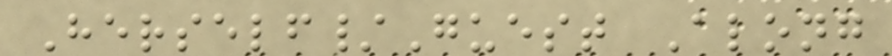Herself/Guest Along
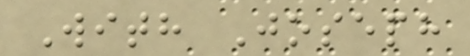With Joseph
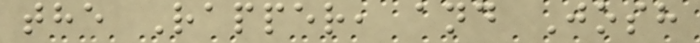the Rapper, and Josh
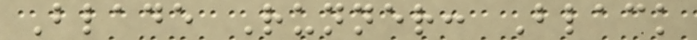Blade Runner: Black
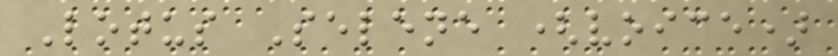Lotus Selene (voice)
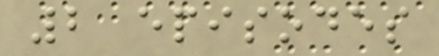2 episodes
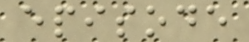episode
